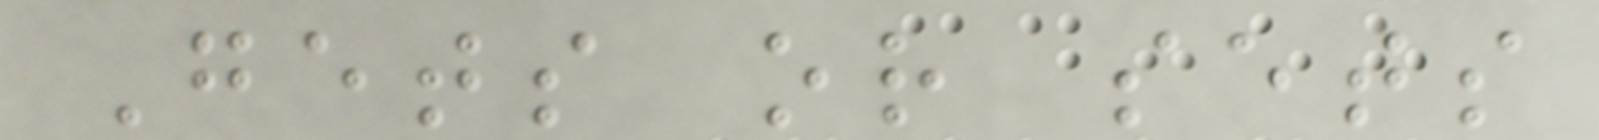Gets or sets
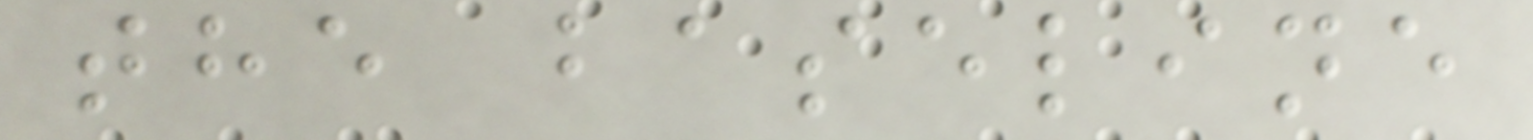the baseline
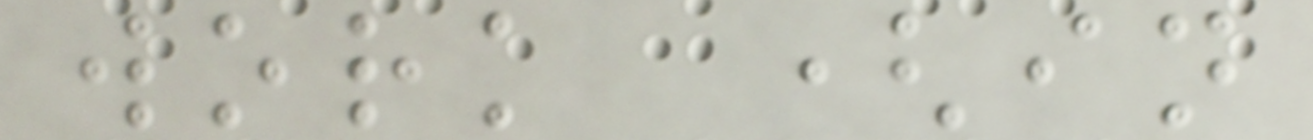work (in
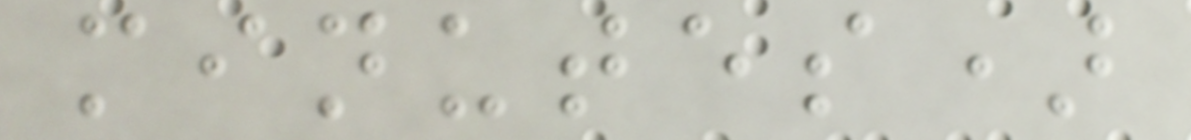minutes)
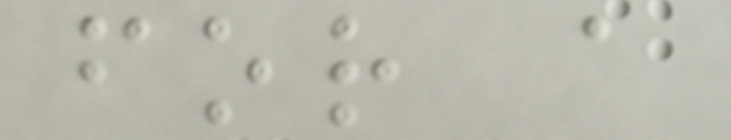for a
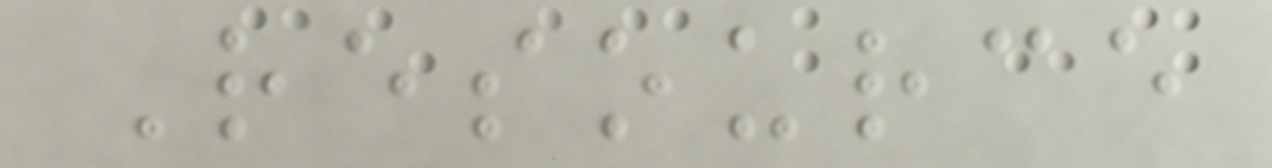Resource
